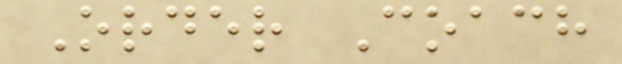Order Coach
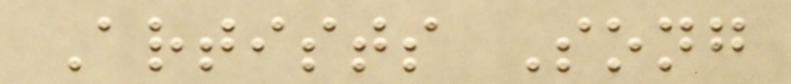Artists Song
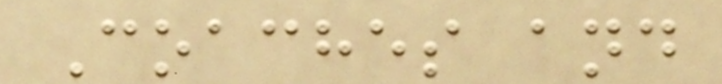Coaches and
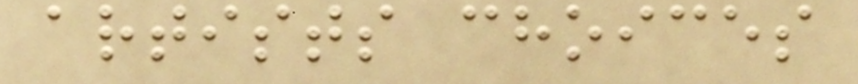artists choices
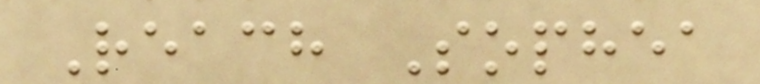Reach Sophea
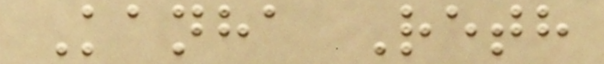Kanha Reth
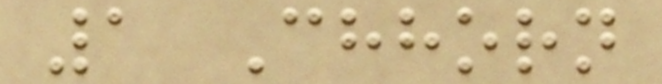1 Chhorn
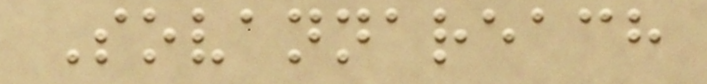Sovannareach
